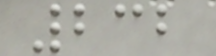232
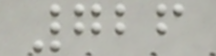726
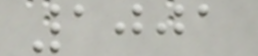1001
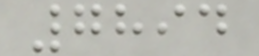7894
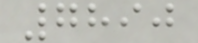7890
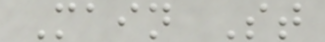Main St
